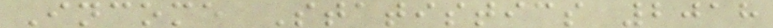Income Statistics 2018
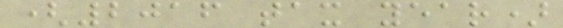(2016 tax year)
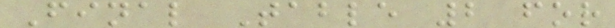Final Table 2 for
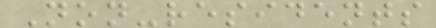Non-residents
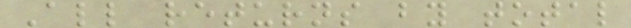All returns by total
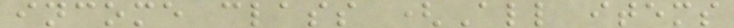income class (All items
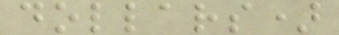dollars)
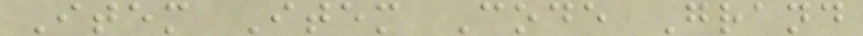Item Item Code Grand
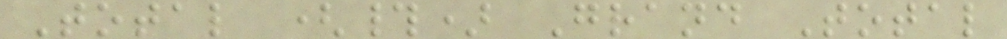Total (#) Grand Total
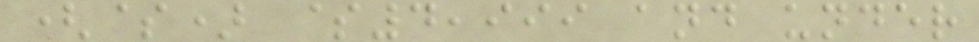($) $4,999 and under
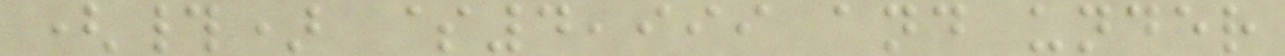(#) $4,999 and under
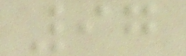97
